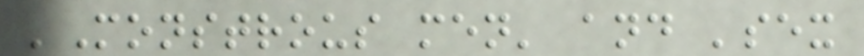'Monstrous men' and 'sex
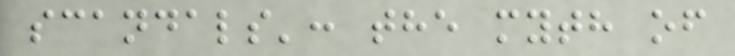scandals': the myth of
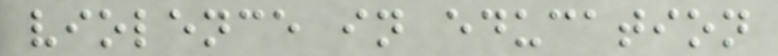violence in education
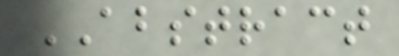ABSTRACT
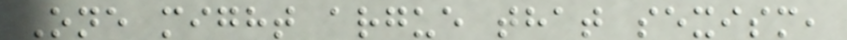One might argue that sexism,
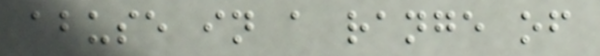abuse in a range of
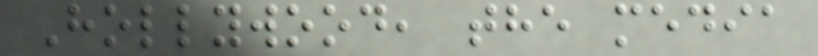Hollywood, the media
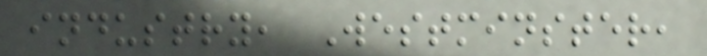industry, Westminster,
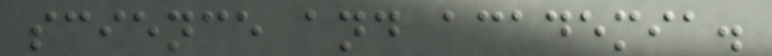science and academia.
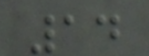14
